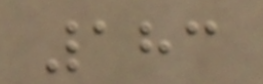183
